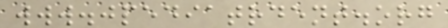www.jpediatrdent.org
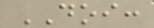DOI:
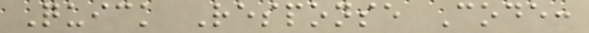Quick Response Code:
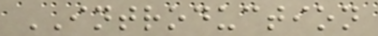INTRODUCTION
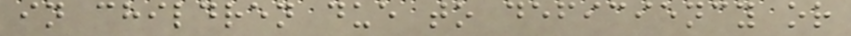in children due to deficiency or
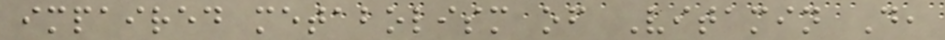impaired metabolism of Vitamin D,
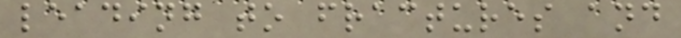leading to fractures and
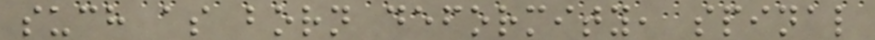such as born deformity, spinal
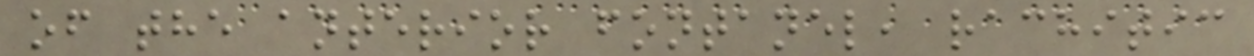of the anterior fontanel, rachitic
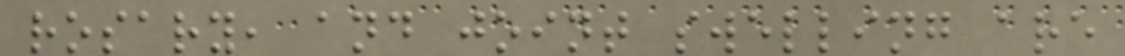rosary, and joint swelling are
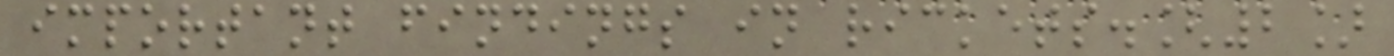important findings in rickets.[2]
